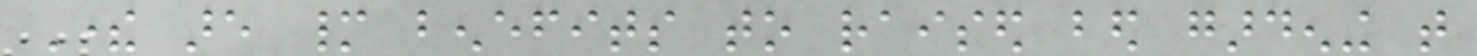There are many benefits to raised bed gardening that
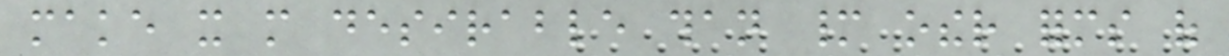make it more desirable than many other forms of
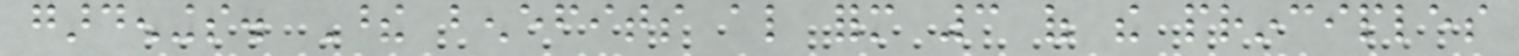gardenings. These benefits also form 3 of the principles
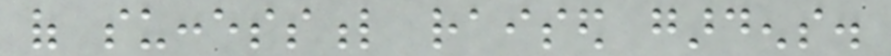of successful raised gardens.
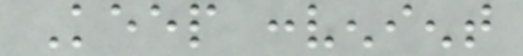Keep convenient
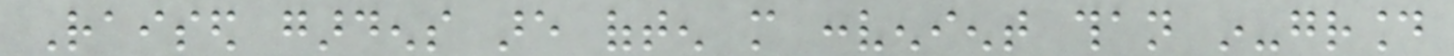Raised gardens are often more convenient than in-ground
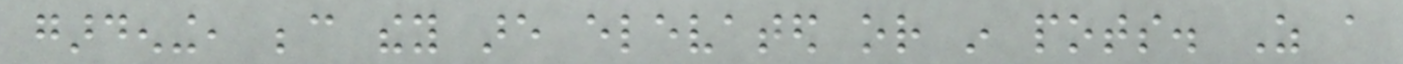gardening, because they are elevated or in pots. As a
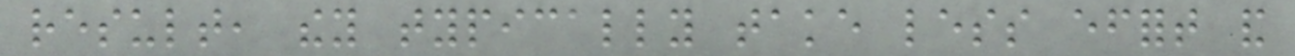result, they typically take less effort and
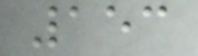153
